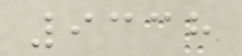9338
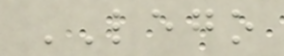LEGO
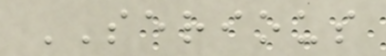SERIOUS
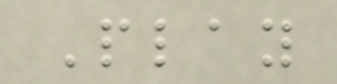Play
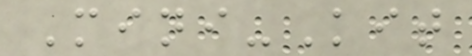Mini-Kit
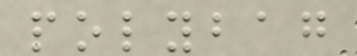polybag
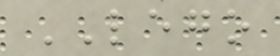LEGO
